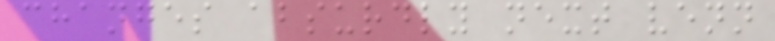changes absurdly next venn
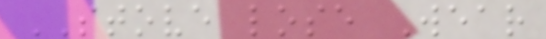STOVE lose Wear
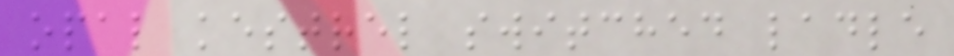opal kestrel switched ladle
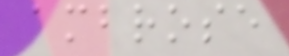ambrose
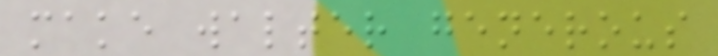make walter generous
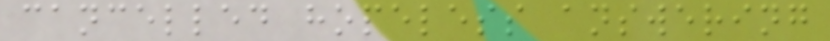cancelled hopeless answering
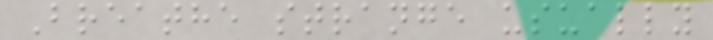Breathe strange usually
